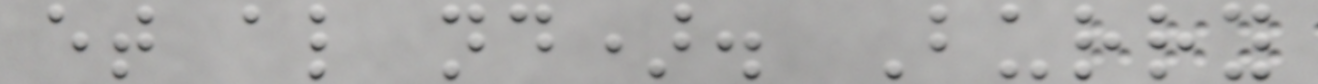et al nd). Burry
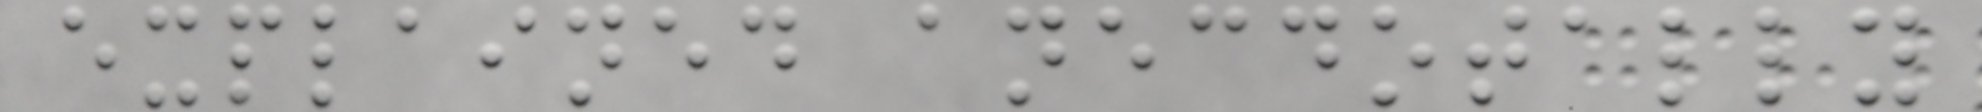explained anecdotally
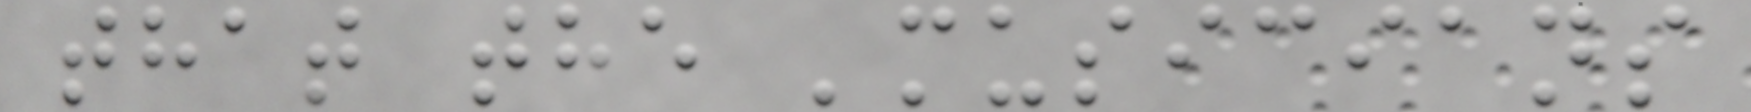that the 'musicians
